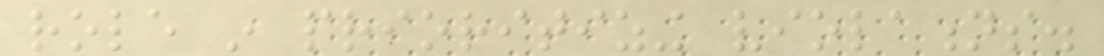role in prioritizing violations.
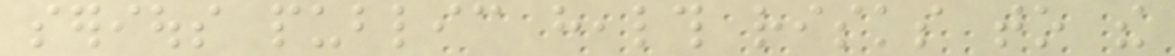serious public health risks to the
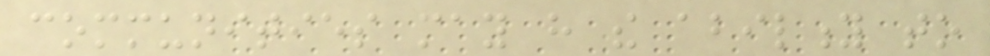communities may have the ability to
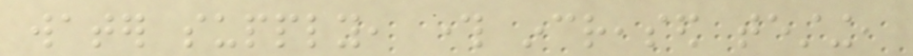water supply, through increased testing,
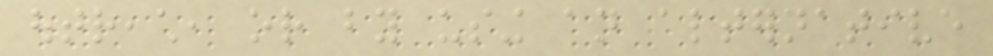outreach, or by using an alternative
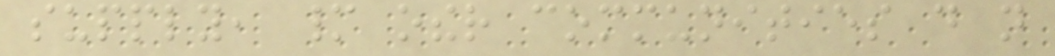supply, many other communities do not
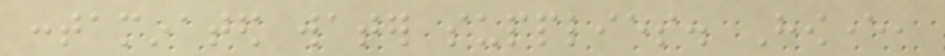contaminated water supplies. However,
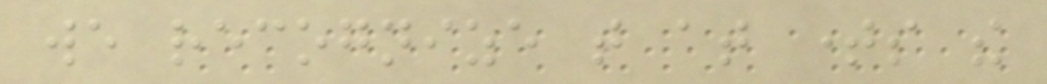we recognize that at times the
